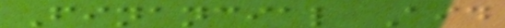Financial Aid
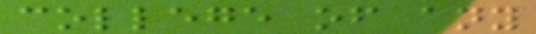college of any
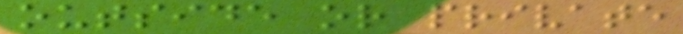outside or private
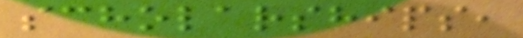scholarships,
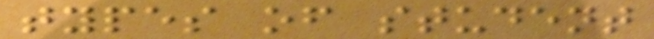types of student
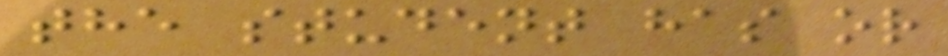the student has or
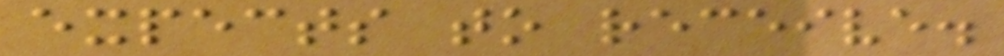expects to receive.
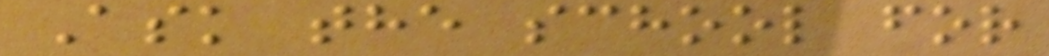Ask the school for
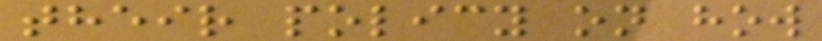their policy on how
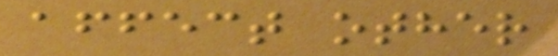affect other
